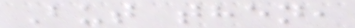But then,
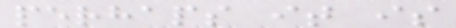perhaps it is
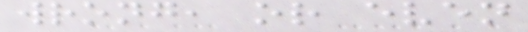wrong, or even
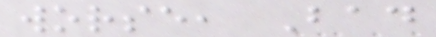worse, Bad
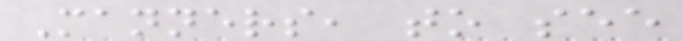Manners, to see
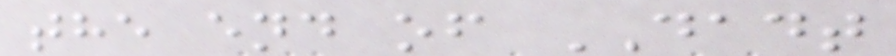the end of DADT
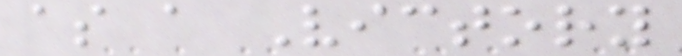as a Victory
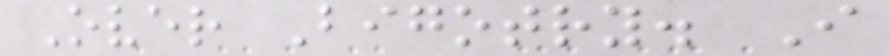Over Bigotry. I
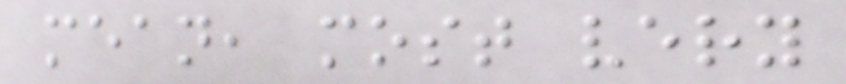mean, most very
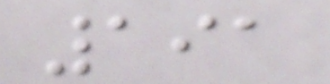191
